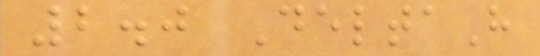2.0 DeltaH
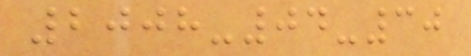2008-04-30
